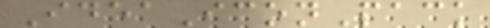IdeaIconPack
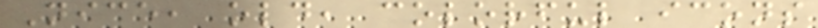Nice, old, colorful icons
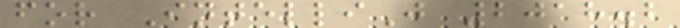for IntelliJ 2018.2
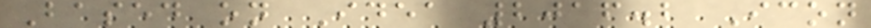Based on Idea 2016.2 Icon
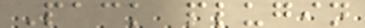Pack plugin
